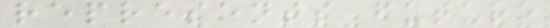represents future
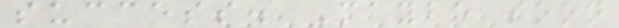success. Maybe soon
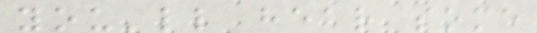you'll hear some
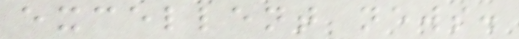excellent news.
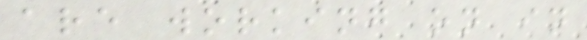are working on in
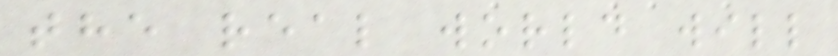the real world will
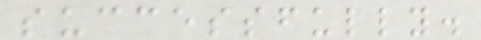successfully.
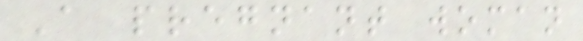A pregnant woman
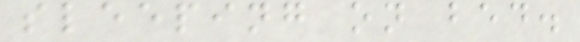sleeping on bed.
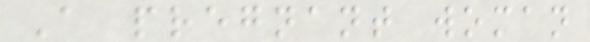A pregnant woman
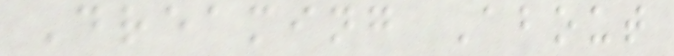Dreaming About
